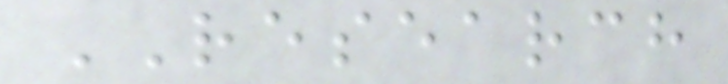RESEARCH
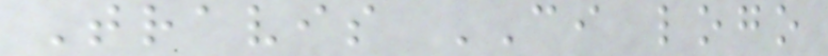Travis CI logo
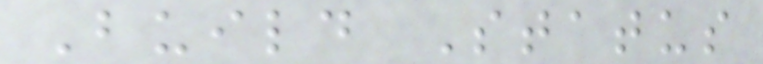Build Status
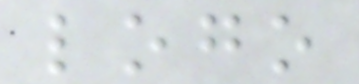logo
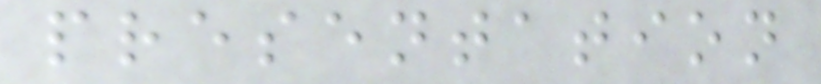presentation
